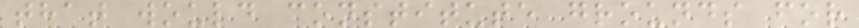that would constitute grounds for
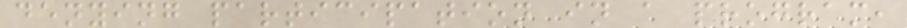denying participation in a program,
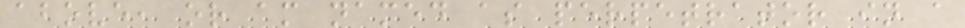above, or am named as perpetrator in a
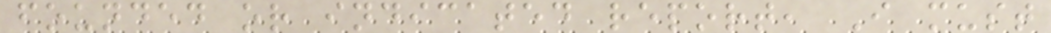founded or indicated report, I must
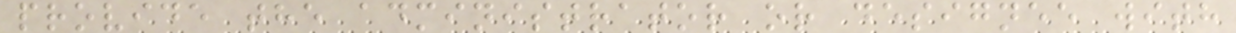provide the administrator or designee with
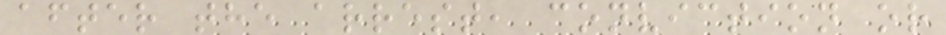after the arrest, conviction or
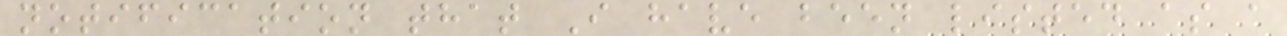notification that I have been listed as a
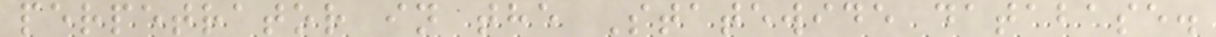perpetrator in the Statewide database.
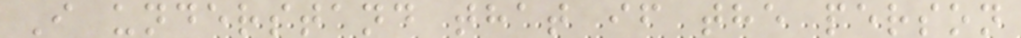I understand that if the person
